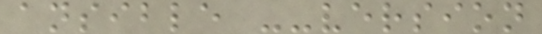ansible --version
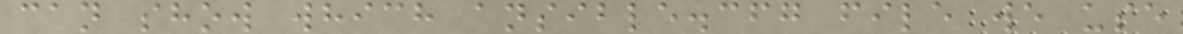can show which ansible.cfg file we use
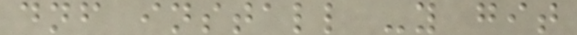dnf install -y git
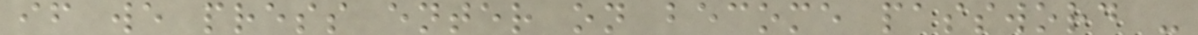if we press enter on become password -
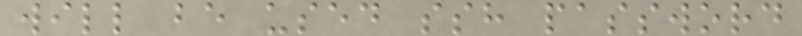will be used ssh password
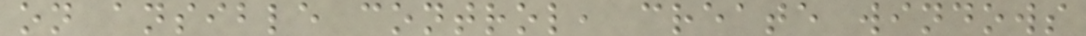on ansible control, create windows
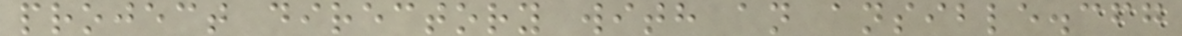project directory with an ansible.cfg
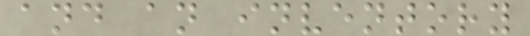and an inventory
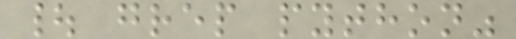| grep python"
